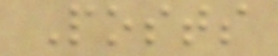Posts
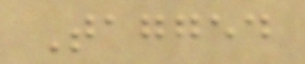Tagged
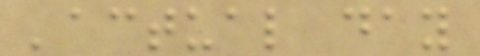'actual day
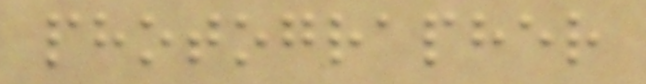photographer
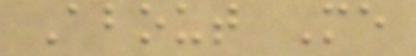About Me
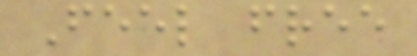Feel free
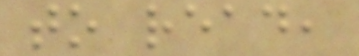to read,
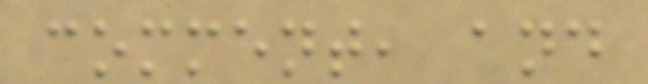comment, and
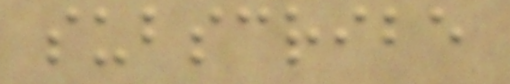subscribe
